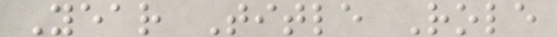Year Title Role
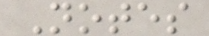Notes
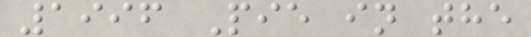1996 Pie in the
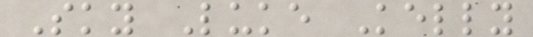Sky Luke Kelly
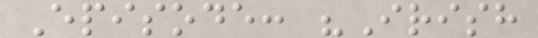Episode: "Irish
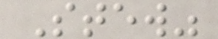Stew"
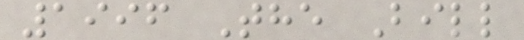1996 The Bill
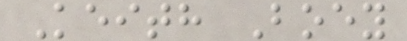Keith Boey
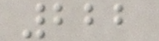222
